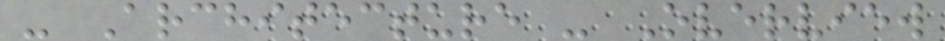- Architecture - Overview
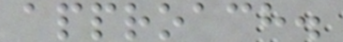approach.
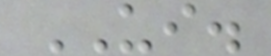UI.
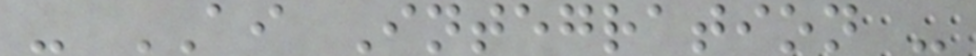- AI Integration -
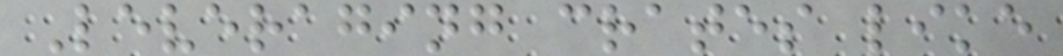Leveraging crates like
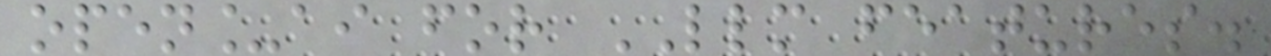open_ai for LLM features.
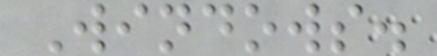Windows.
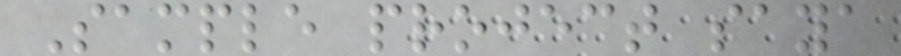Sample project saya
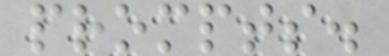prompts.
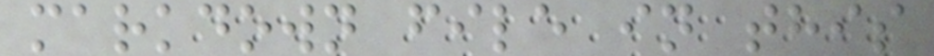markdown file in this
